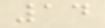14
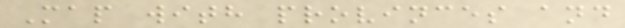Map with provinces and
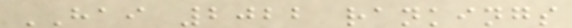HAI 2022 rankings
